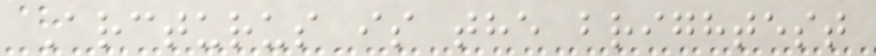Arcturus is the brightest
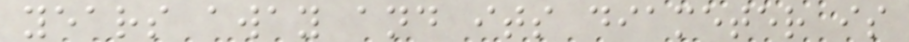years away and its diameter is
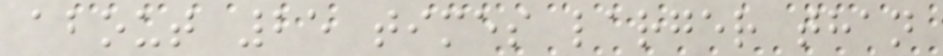about 25 times larger than
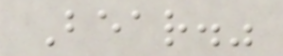Bear."
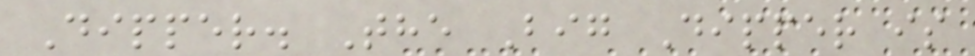Dipper. The Big Dipper is
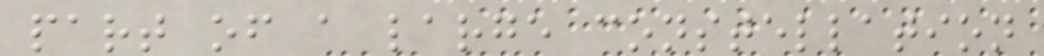part of a large constellation
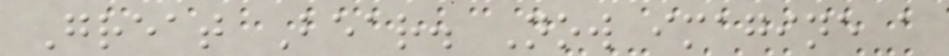Great Bear. Now imagine a
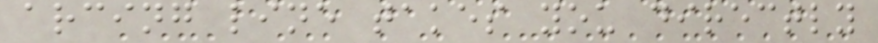arcing line takes you directly
